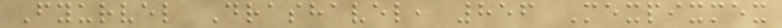Fyurvel Drashavel, 856 Mexpixmex
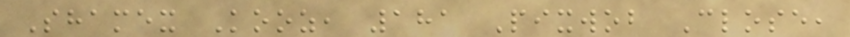Shamex Kooz, 181 Pixwob Close,
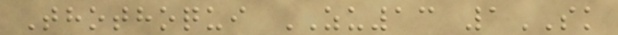Thothoqui ZU13 1SK
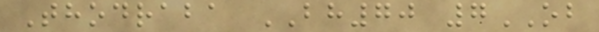Thodraba BH70 7OB
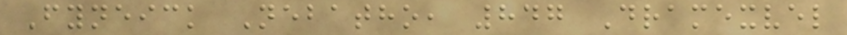Fyneick Nebatho, 847 Dramexvel
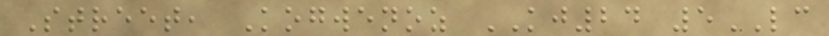Street, Kogwenoz KJ24 5LC
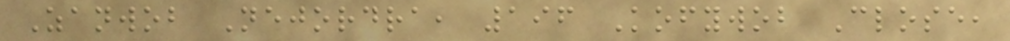Zanwob Nejordra, 196 Kofywob Close,
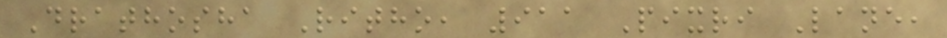Drathosha Ritho, 911 Pixri Lane,
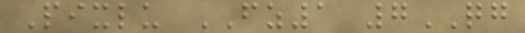Pixlu FZ1 7QG
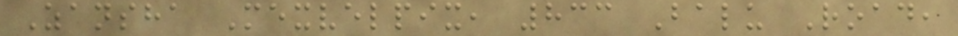Zansha Mexvelpix, 833 Balu Road,
